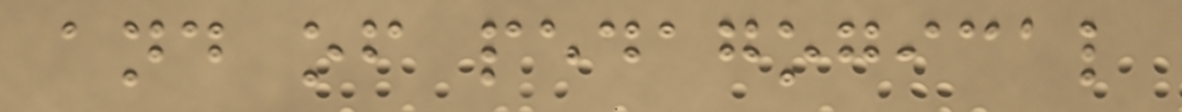and of pedagogical
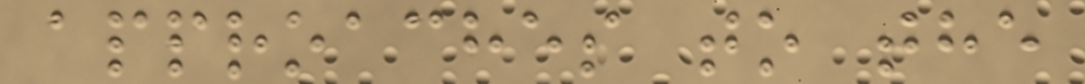approaches to the
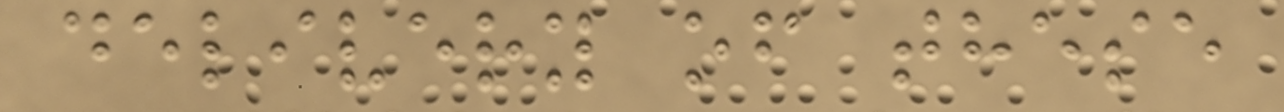delivery of these
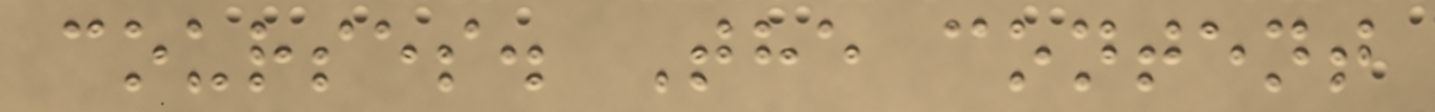courses. The content
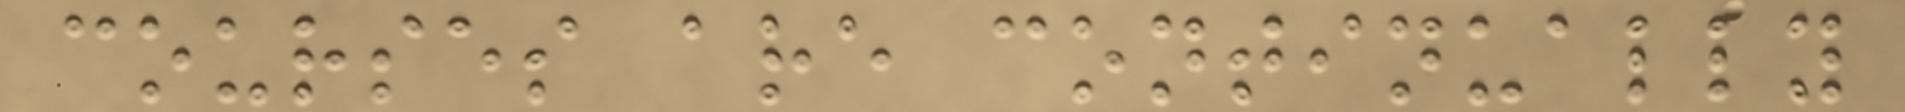courses are continually
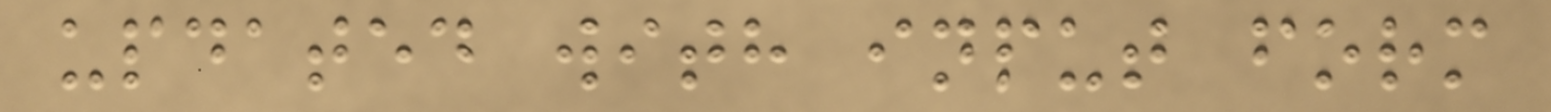updated with input form
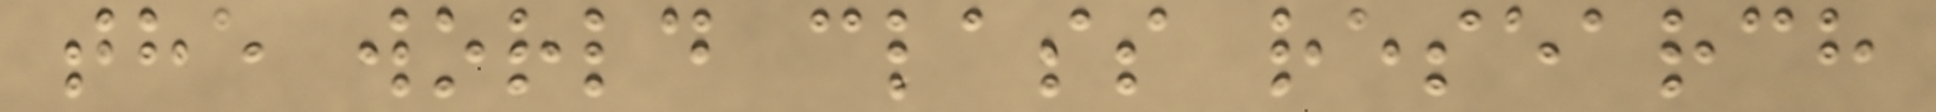the world class research
